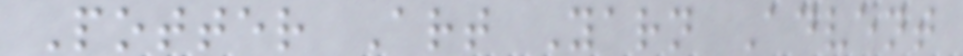Potter Art Yarn Advent
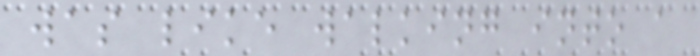was like walking into a
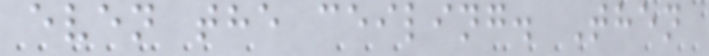even the ceiling. Then
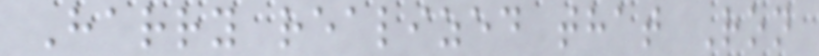Harry realized that Ron
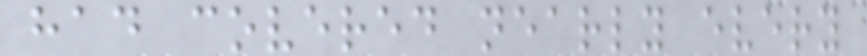had covered nearly every
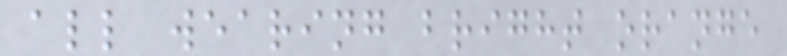all wearing bright orange
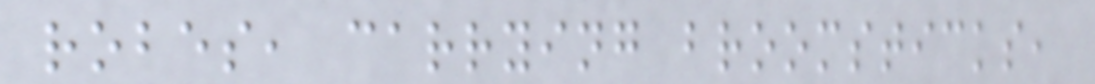robes, carrying broomsticks,
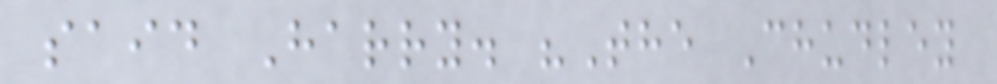said Harry. "The Chudley
